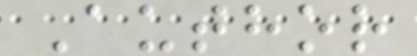Author
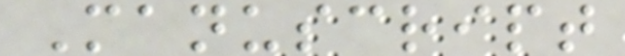Manuscript
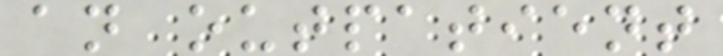an outpatient
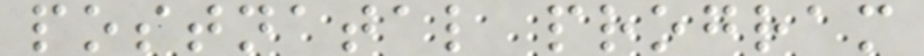postnatal program
